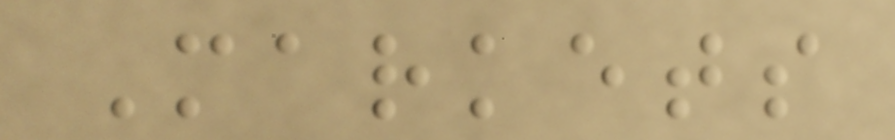Markets
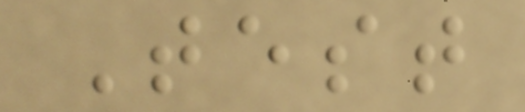Test
